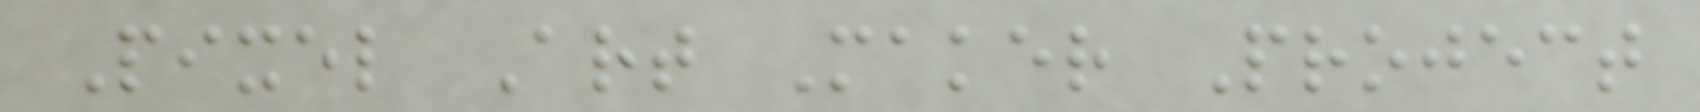Pixel Art Maker Project
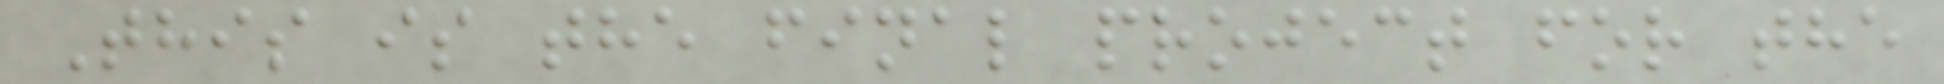This is the final project for the
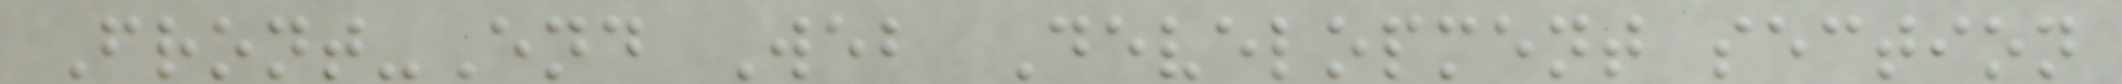Front-End Web Development section
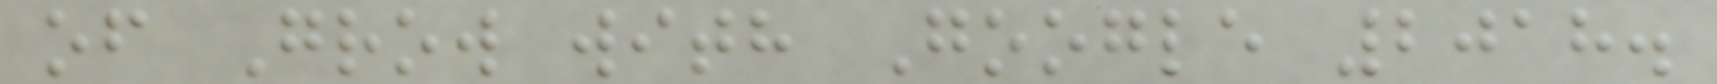of Grow with Google 2018.
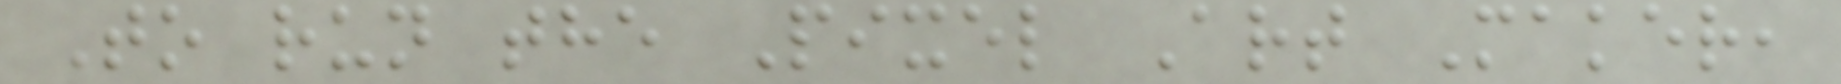To run the Pixel Art Maker,
